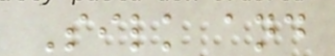Silk and
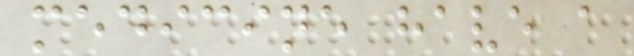medicine have a
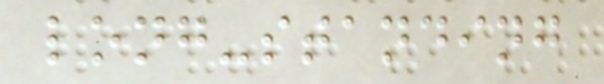long-standing
